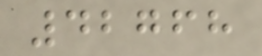42768
